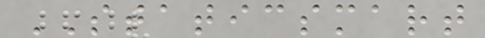STATICSMART
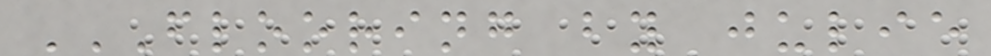FLOORING BY JULIE
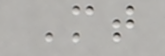Mt
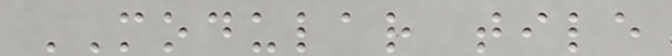MODULAR tile
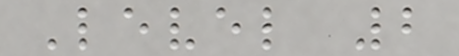Level 2
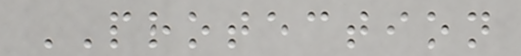PROTECTION
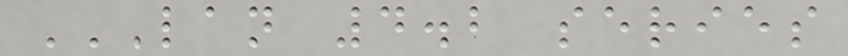LAN 4.2 SERIES
